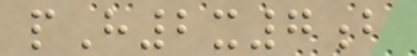pH2x7b
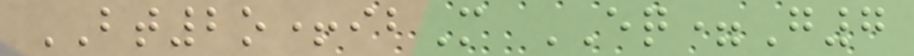BT2o+ibM EQ=G7
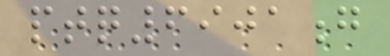ptq6901g
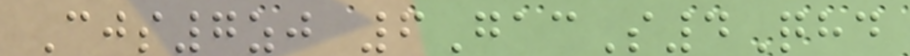Cjs7zj 6GacS4Qhd
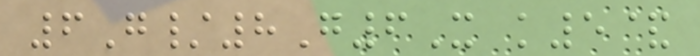6G/8G6X k5&
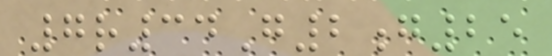7r34G2g25
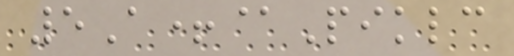5A+@Piklc
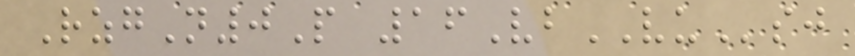RzgN0P 16VbVUsj
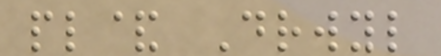pl& Drwyl
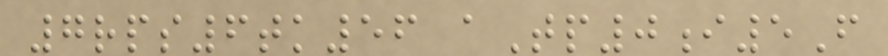7rps6tk56 aTp0i5F
